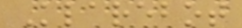Klarebot
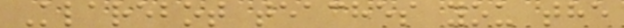Klarebot teaches you the
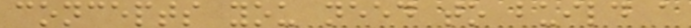concepts you need to build a
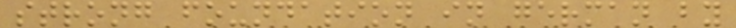strong foundation in german by
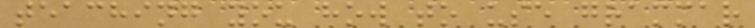teaching you how to use grammar
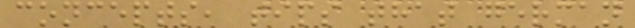concepts, tips that german
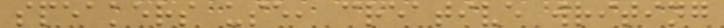speakers use, creative writing
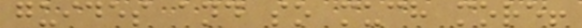guides and so much more!
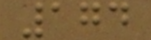174
